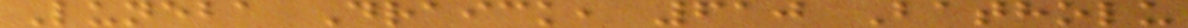Luneba Draick, 610 Batholu
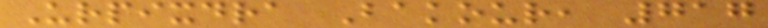Urpixdra Bakour, 717
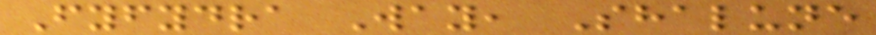Fyfydra Way, Shalune
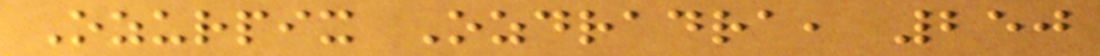Ozurpix Ozdradra, 250
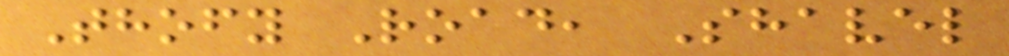Thofy Road, Shavel
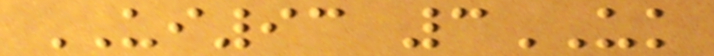UI93 3UK
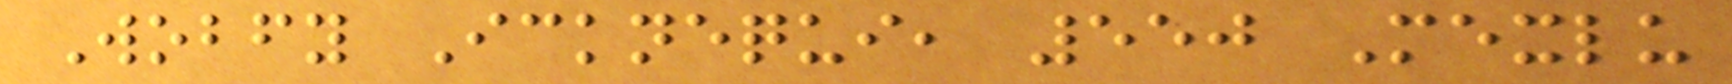Wobfy Icknequi, 550 Mexlu
